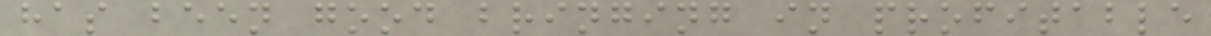has been good bringing in profitable
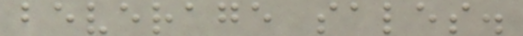beverage sales.
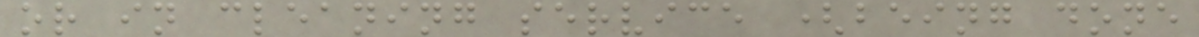or in cleaning service (being done
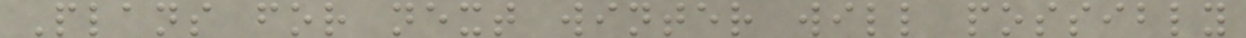Plans for next winter will possibly
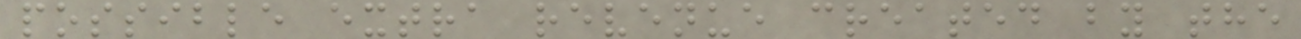possible extra revenue created by the
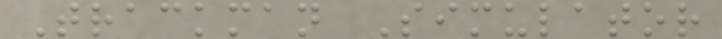Trackman Simulator
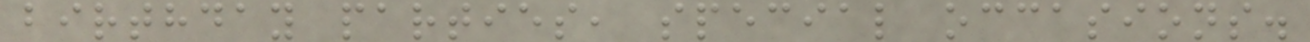birthday parties, special occasions.
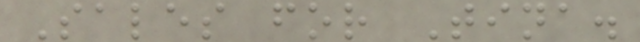Sales for Tina.
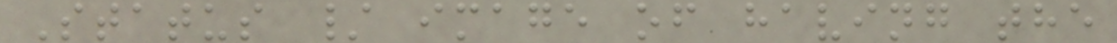Status / image of having the
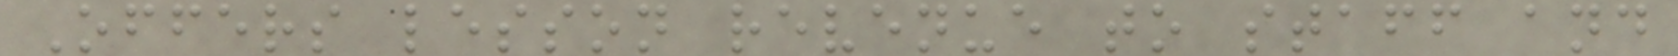Offers lesson revenue to staff and
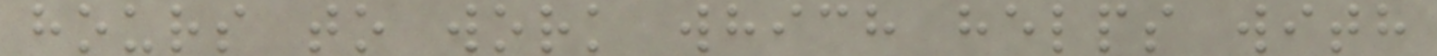hours to work which helps with
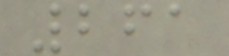261
